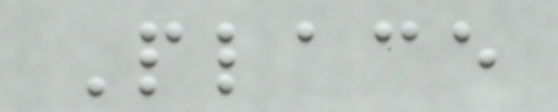Place
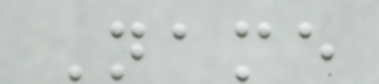Name
